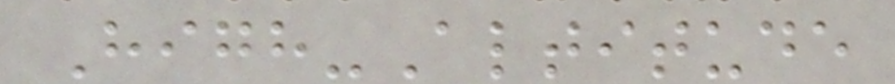High-Altitude
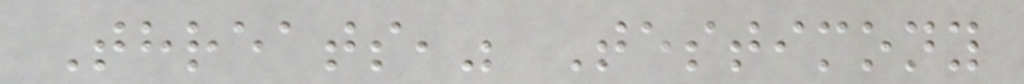Threats," Testimony
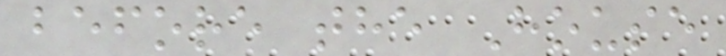before the House
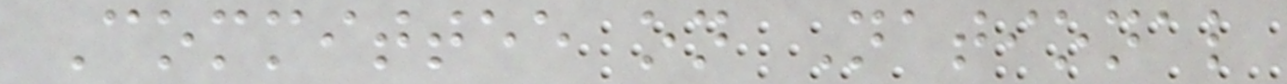Committee on National
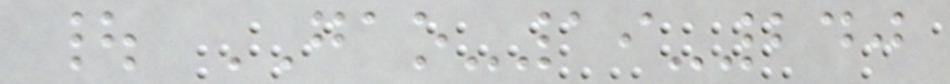| GAO-19-240
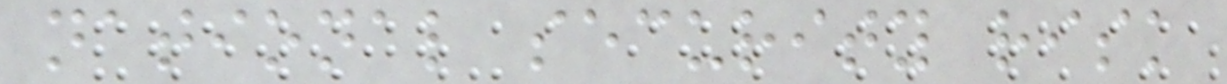national security risk
